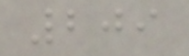209
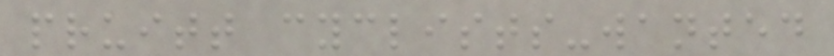pruitt cyclists-wanted
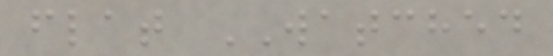flat WATCHED
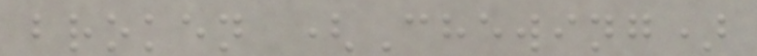broken (Chewing)
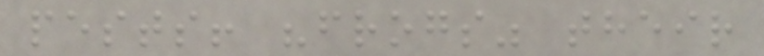pests! "frogs" their
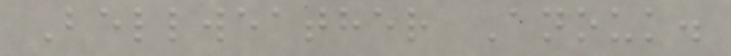Bellweather Anouk.
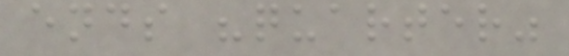ends "quarter"
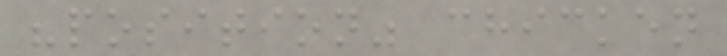"position" chicken
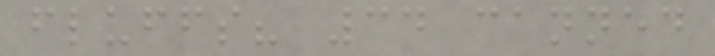fluffs? 34 canned
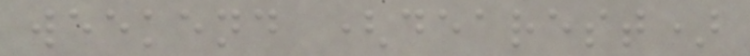weekend (dearest)
